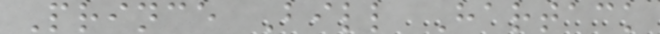Prince Bill Hartack
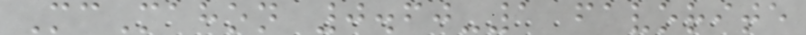McMahon 0.60-1 favorite
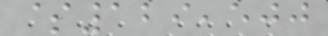$129,500
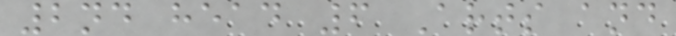2nd head 6 Arts and
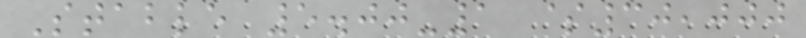Stable 5.00-1 $30,000
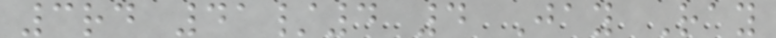3rd 41/4 4 Jay Ray
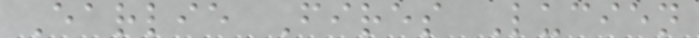Earlie Fires Lucien
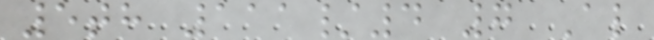5th 111/4 7 Al
